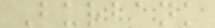Burbank
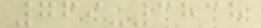769-3838
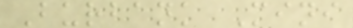Burbank Mini
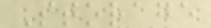Storage
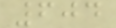604
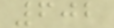602
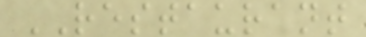RESTAURANT
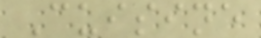Cuisine
